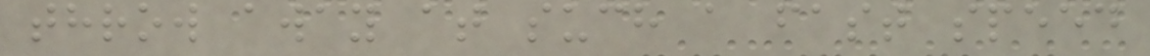throw away at such a fast speed
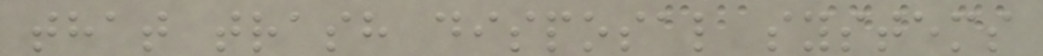that trash disposal systems
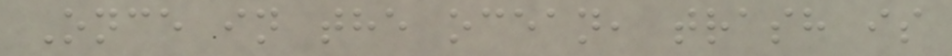Once in the ocean, trash is
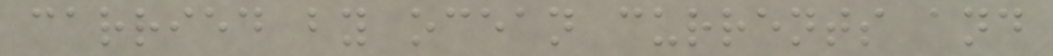carried by ocean currents and
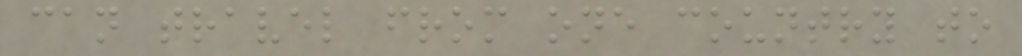can travel from one country to
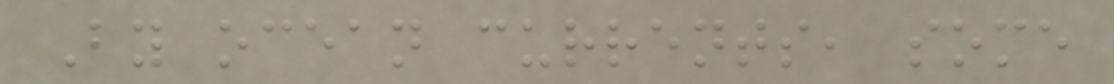By ocean currents, some
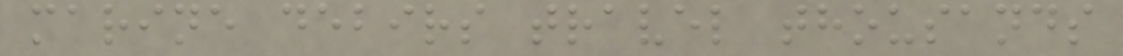marine debirs travel thousands
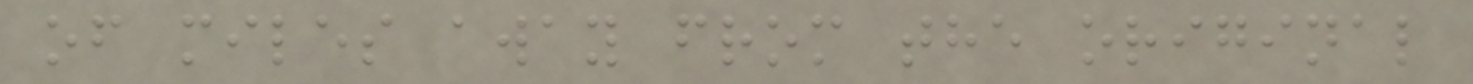of miles away from the original
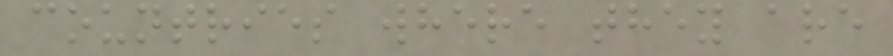countries where they are
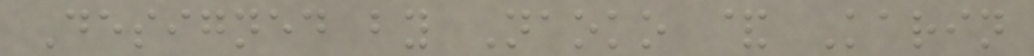Designed by Naoko & Karin
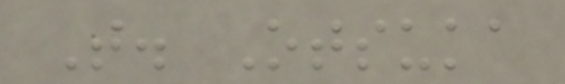T. Otsuka
